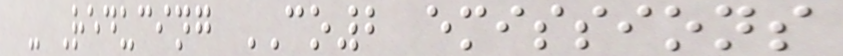- Reducing CO2 emissions
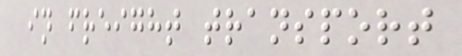in freight transport
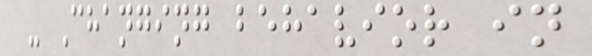- Changing behavior in
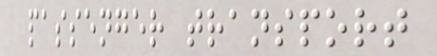passenger transport
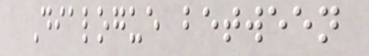Dialogue between
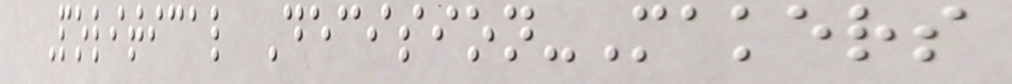Political Decision-Makers
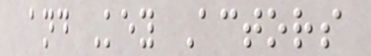and Key Actors
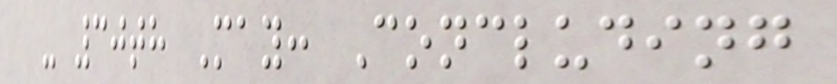- 30th May: Concluding
